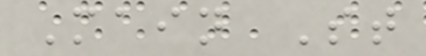Main St
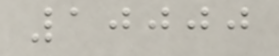10000
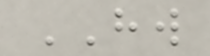HW
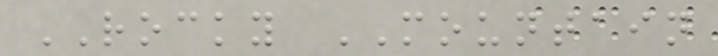ROCKY MOUNTAIN
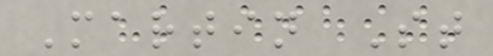Martin St
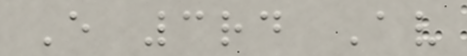E 3rd Av
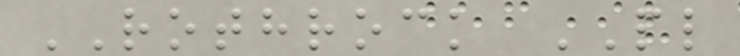ROTHROCK PL
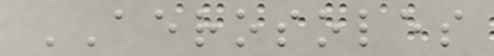AEROSOLES
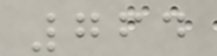764
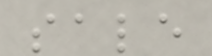sale
